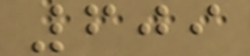609
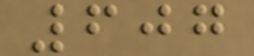607
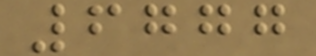6777
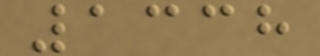1338
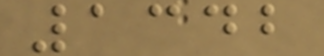1342
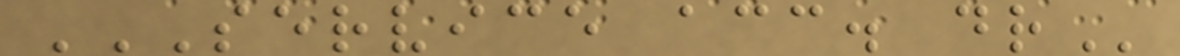SERVICE ACC. DR
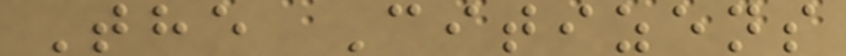The Citizens
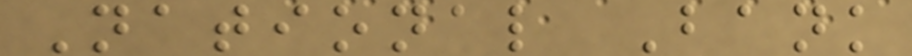National Bank
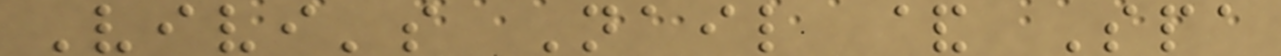Vivi's Nail & Spa
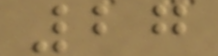27
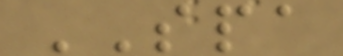SPA
